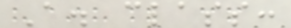A. class:
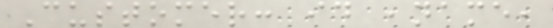Customer: id ,name,
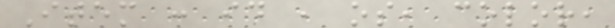Item : id , os, color,
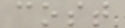cost
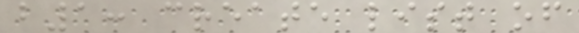b1: create list of
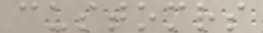customrs
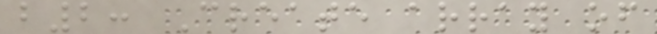b2: Create array of
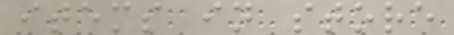items in store
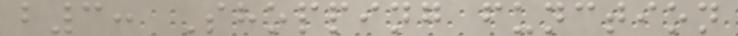b3: Shopping function
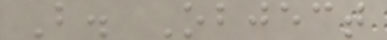B. Object
